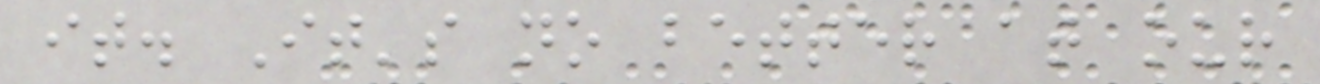it. It's no better at our
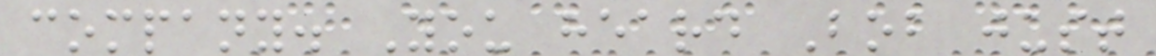company. You heard Bob just
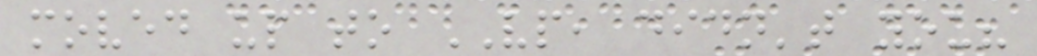moved up to VP, didn't you?
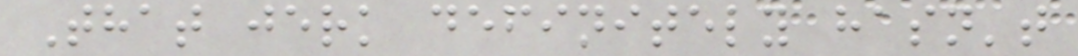That jerk definitely hasn't
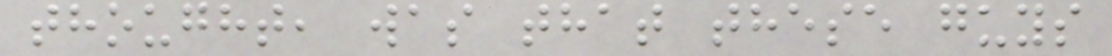thought, was that these guys
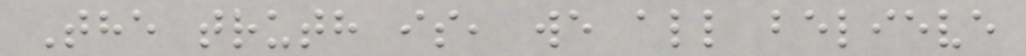The truth is, we all believe
